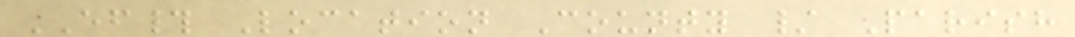EF# Location County / Parish
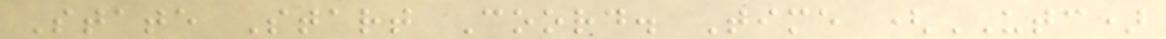State Start Coord. Time (UTC)
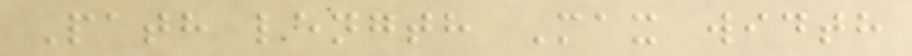Path length Max width
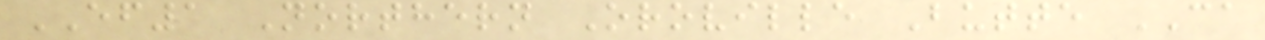EF1 Northern Oroville Butte CA
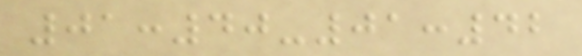01:40-01:42
